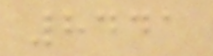8441
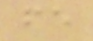fe
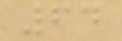64
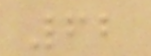62
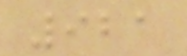921
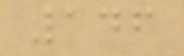146
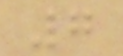7
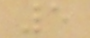5
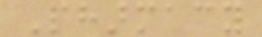Pharmacy
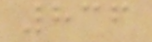836
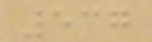537
